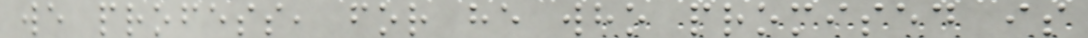we profess, for he who promised is
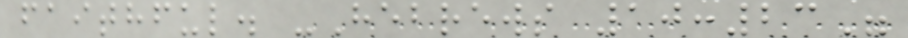faithful. -Hebrews 10:23"
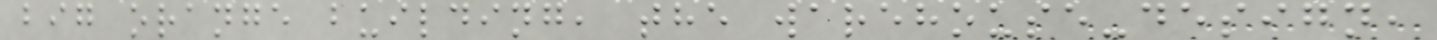big orange building, the warehouse-design,
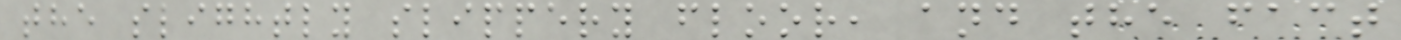the slightly slippery floor, and the fact
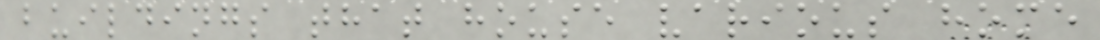buildings that house various home
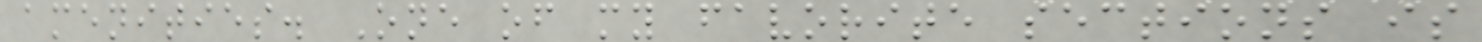amenities. One of my favorite sections is
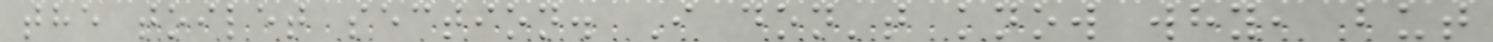the toilet section. I don't know why, but
